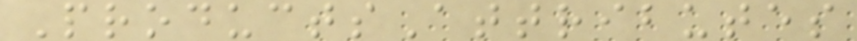ProductsAttributes
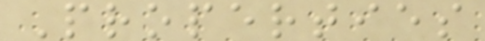Properties
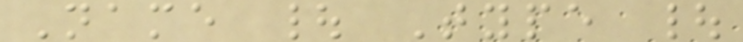Name | Type |
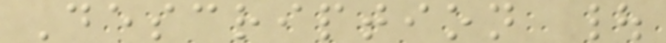Description |
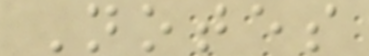Notes
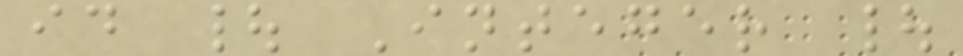id | Integer |
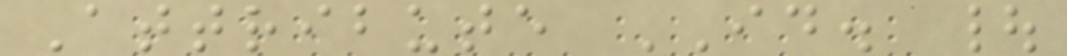Attribute ID. |
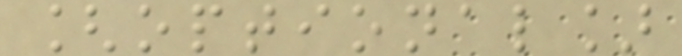[optional]
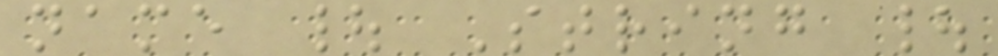name | String |
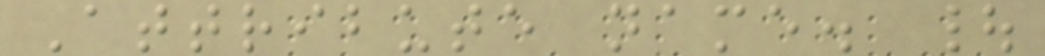Attribute name. |
